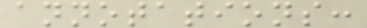annotations:
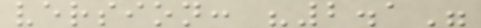version: "2.1"
